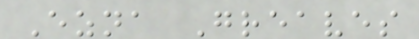Ezna Greaves
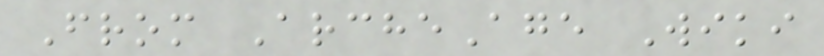From ArcheAge Wiki
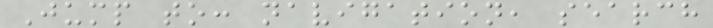Jump to: navigation, search
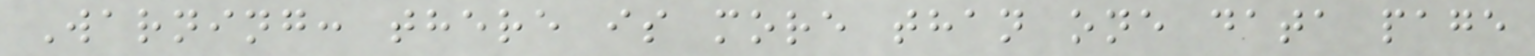Warning: there is more than one data page
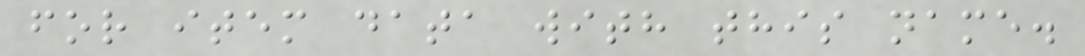for item data with this name.
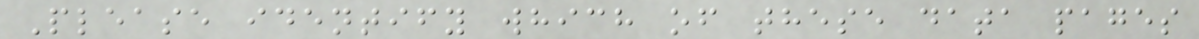Please identify which of these data pages
